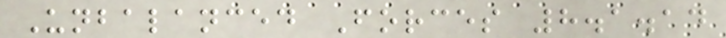Unbalanced Forces 8.1.14
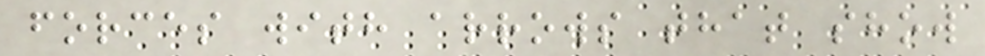forces with arrows that show
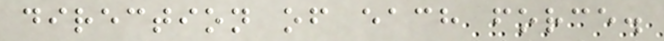direction of each force.
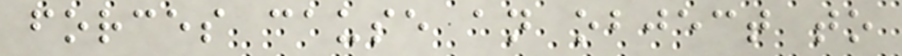forces cause an object to
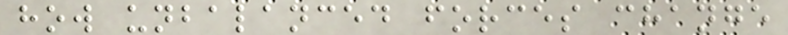how unbalanced forces change
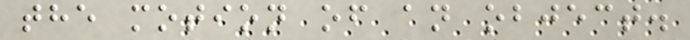the motion of an object.
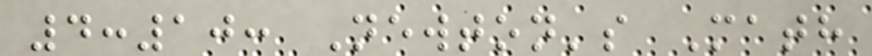4:10: Newton's Math
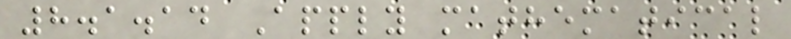8.1.14 Apply mathematical
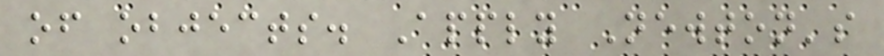of objects. Apply Newton's
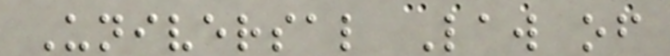Universal Law of
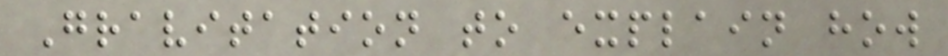Gravitation to explain how
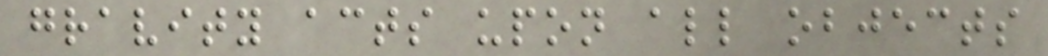gravity acts upon all objects
